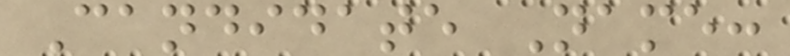Candidate Name:
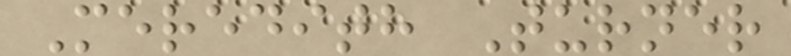Meredith Turner
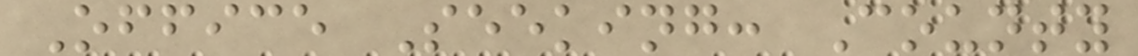Office Seeking: County
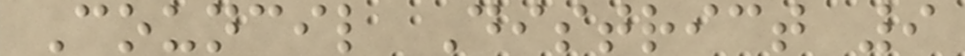Council District 9
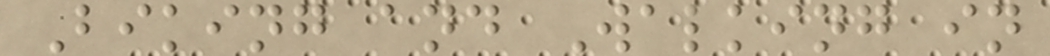Biking and Walking in
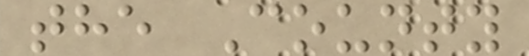the County
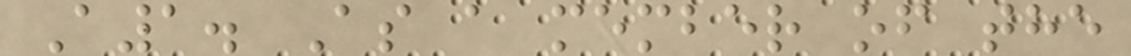A1. As a member of the
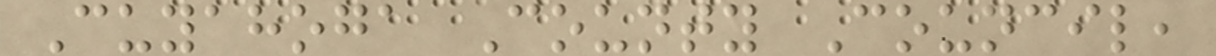Cuyahoga County Council,
